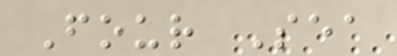Four Sea
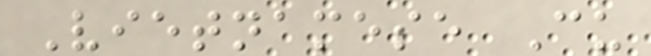Vietnamese Cu
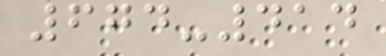674-414
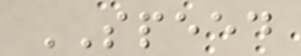SPEED
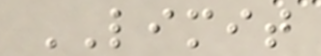LIMIT
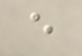e
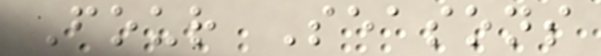Four Seasons
